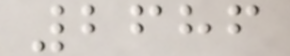2686
